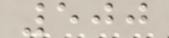500
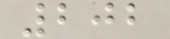202
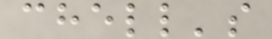chell's
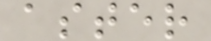aster
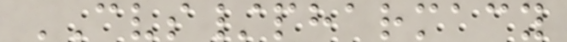CVS/pharmacy
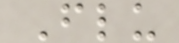Flu
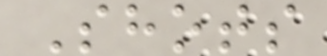Shots
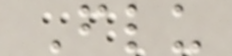Flu
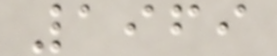1969
